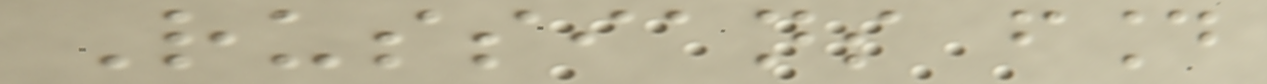Russians found
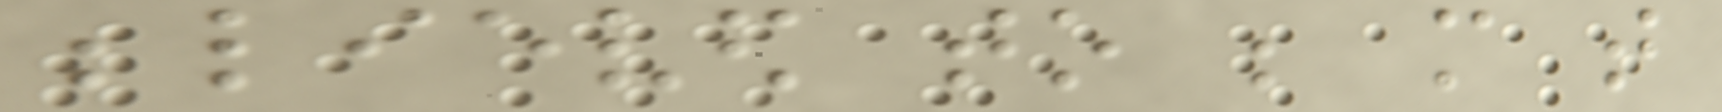believed to be more that
